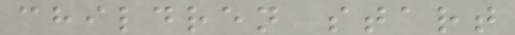children start
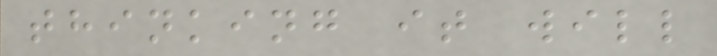thinking it will
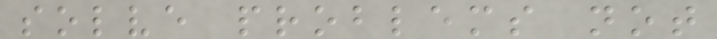solve problems not
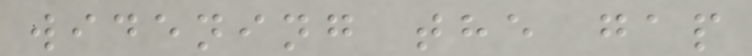widening the gap
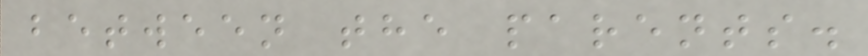between the parents.
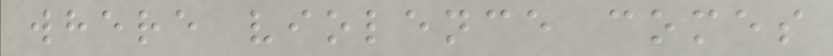where violence comes
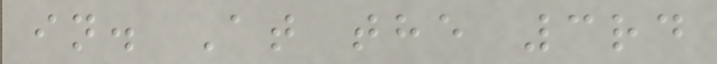in. At the 3rd
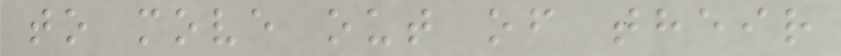to move out of their
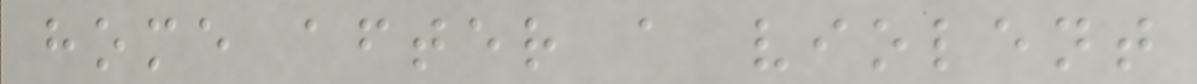home after a violent
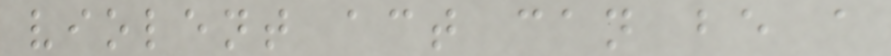violent act can be a
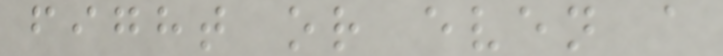fight or even a
